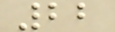22
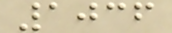1036
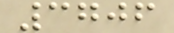3706
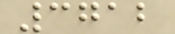3712
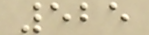525
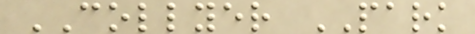COLLYER PARK
